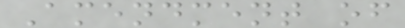Amendment of
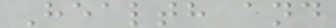Health and
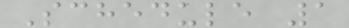Schedule 1
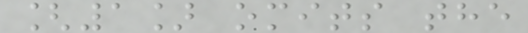[1] omits the
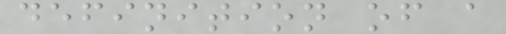definition of a
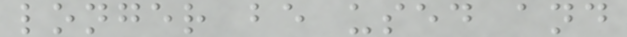longer be used and
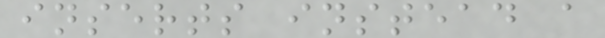inserts instead a
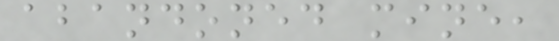abandoned mine,
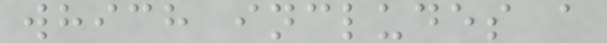which includes a
